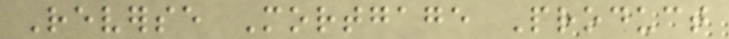Reverse Mortgage Product
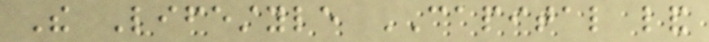The Lifestyle CAPITAL land
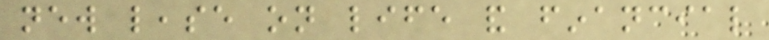new lease on life and financial
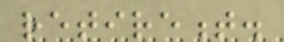retirement.
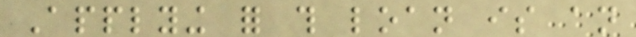Applying for this loan is an
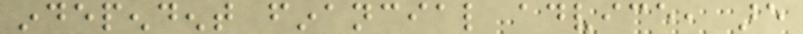independent financial advice, are
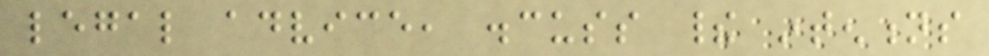legal advice, discuss their intentions
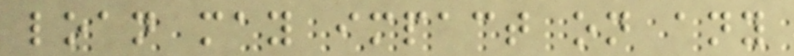loan may impact on any
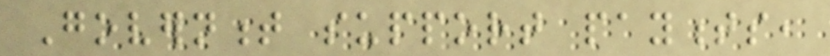Government support payments,
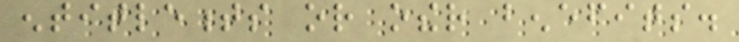entitlements or other benefits.
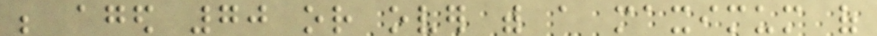be aged 70 or over with a maximum of
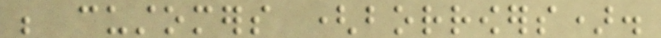be customers (borrowers).
